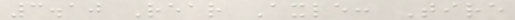3.10 Rear Axle: Tire
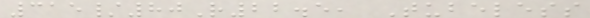315/80R22.5, Tubeless
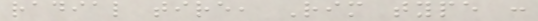radial tire, Rim type :
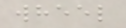wheel
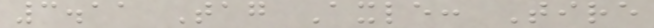3.11 Tag Axle: Tire
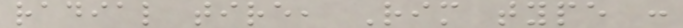radial tire, Rim type :
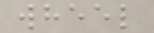wheel
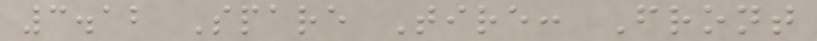3.12 Spare Tire: Front
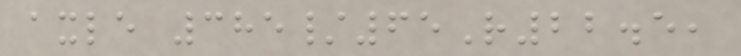axle 385/65R22.5,
